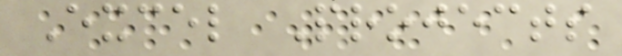Excel Projects
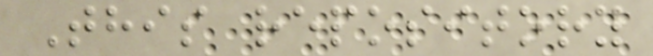This repository
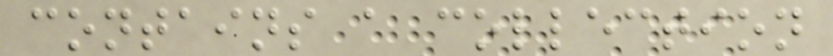contains a collection
